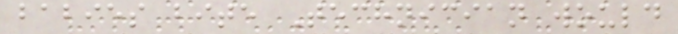babies bite Technician would
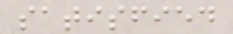satisfied
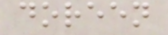doreen
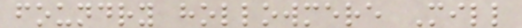foundry hollowmere Mill
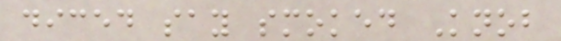diced say smoked Knob
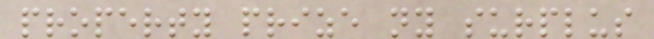property prize ny surplus
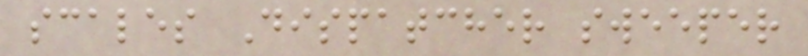scales Dispatcher sweeper
